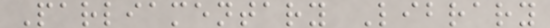Parliamentary Library
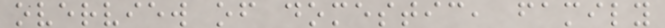overview of domestic, family
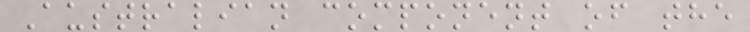Australian component of the
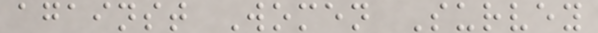against Women Survey
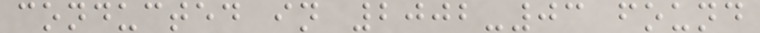conducted in 2002-03 found
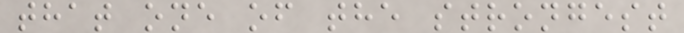that one of the strongest
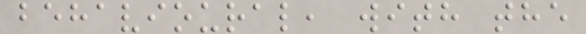behavioural, with the
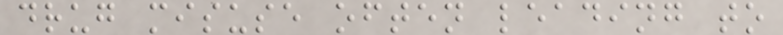drug misuse often leading to
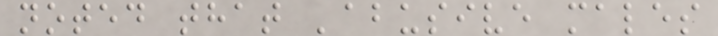noted that 'abusive males
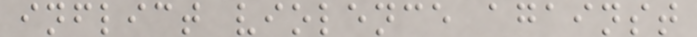inflict violence against
